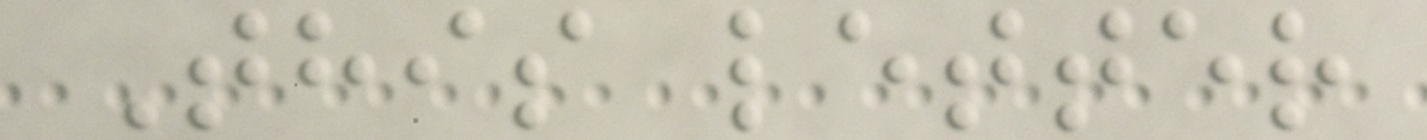This letter
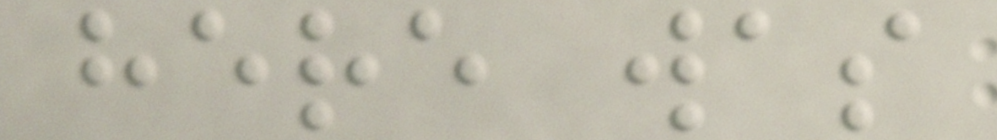here was
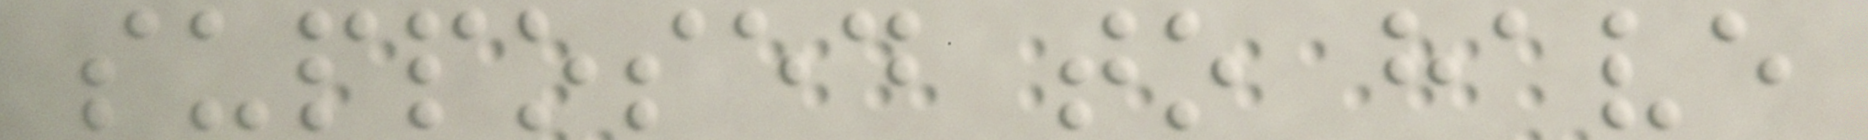supposed to have
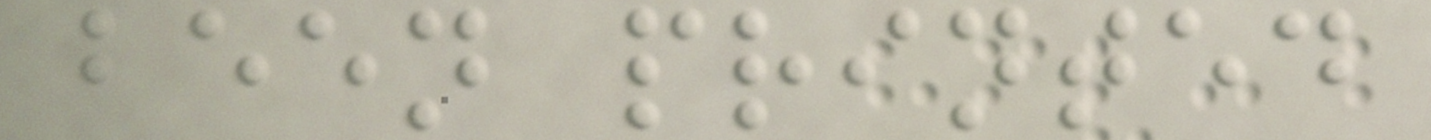been printed
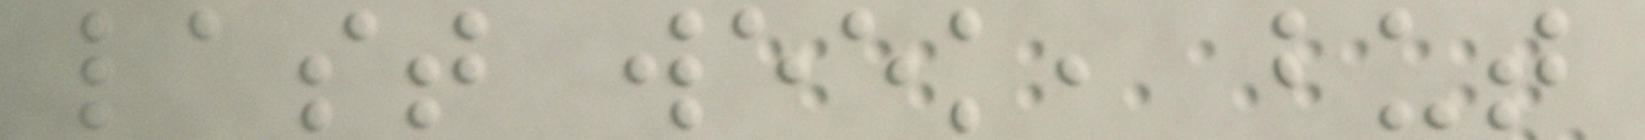last week, but
